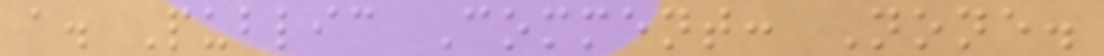a. Public Comment: None.
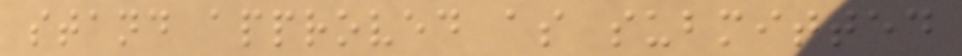stand approved as submitted
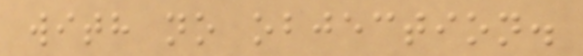with no objection.
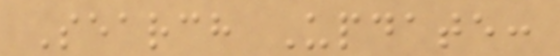Search Update:
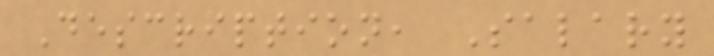Description, Salary
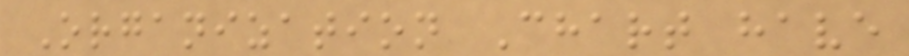Organization Chart have
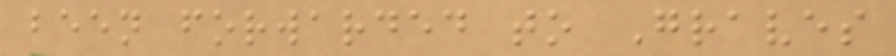been forwarded to Graves
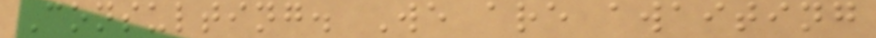Consulting. We are awaiting
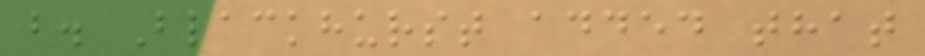b. Blackhurst added that
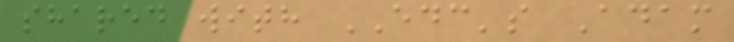shared with EDC's Adam
